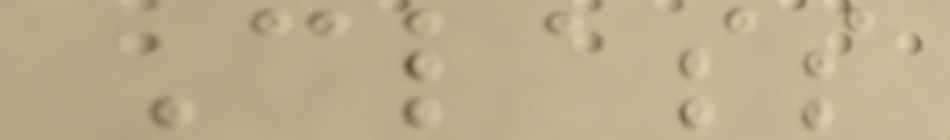Class
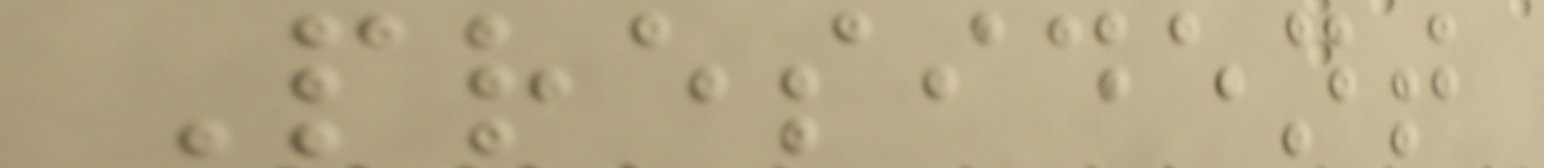President
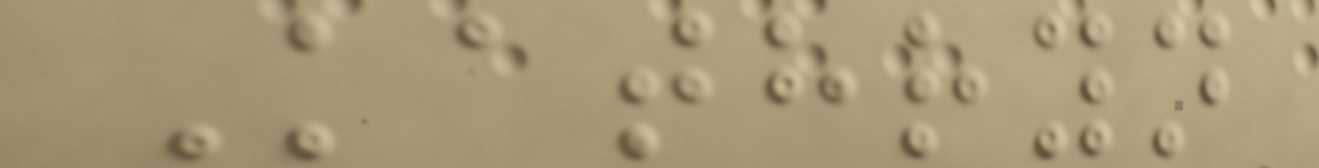Kathryn
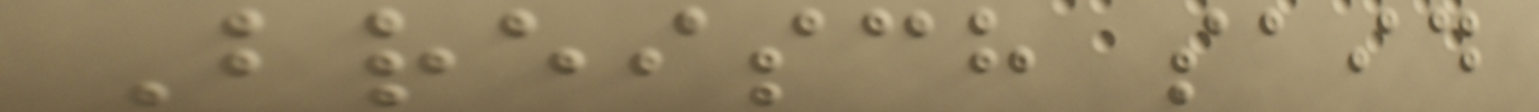Breisch said
